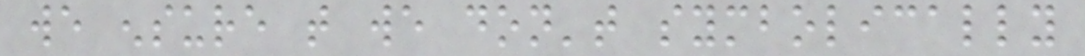we ensure that we don't symbolically
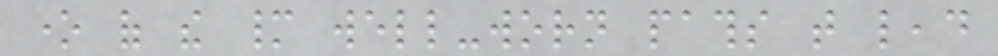one of the many well-worn paths that lead
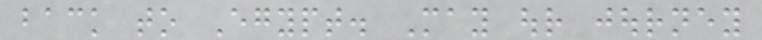back to Egypt. May our journey
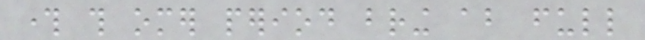through this omer period bring about full
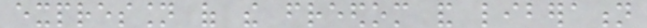expression of the freedom and liberation
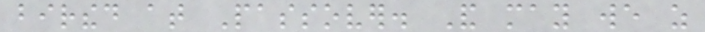birthed at Passover. And may we as
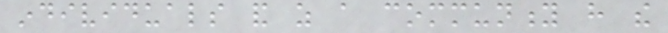individuals and as a community have the
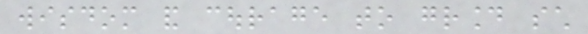wisdom and courage to ground such
